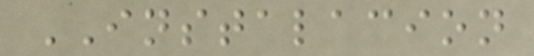INSTALACION
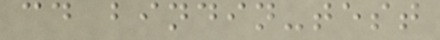cd bindin-test
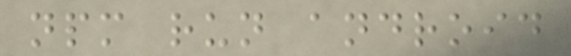npm run android
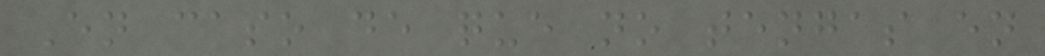En caso de que no tengas en
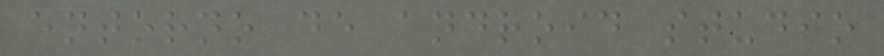entorno de android studio
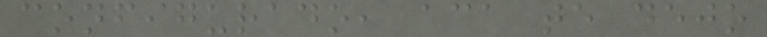configurado, aca te dejo
